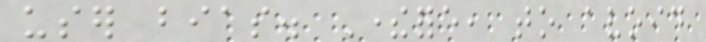user bias. Therefore, to avoid
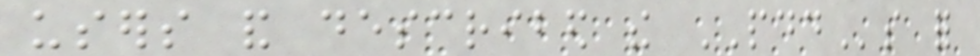users and described the PDDs for
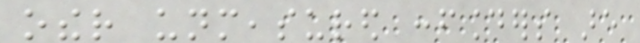other unmeasured confounders are
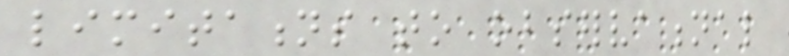limitations to observational
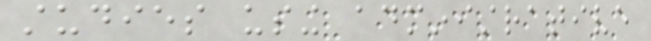studies using administrative
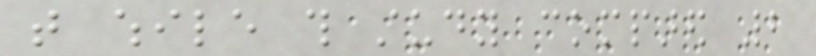that while this study compared 2
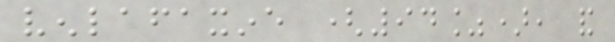venlafaxine (94%), and
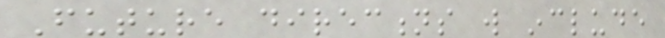Future directions will include
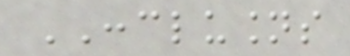CONCLUSIONS
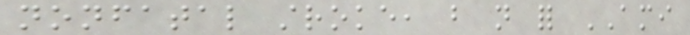nonfatal stroke, but not for AMI
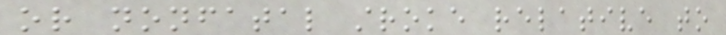or nonfatal stroke relative to
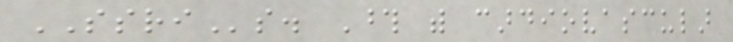SSRIs. Those with cardiovascular
